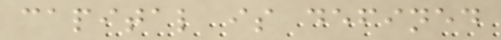capital is defined
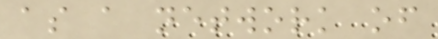as a network of
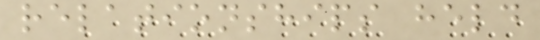relationships held
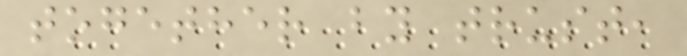together by trust,
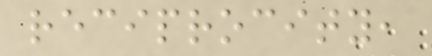reciprocity,
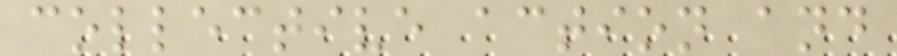collective action and
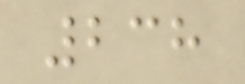238
